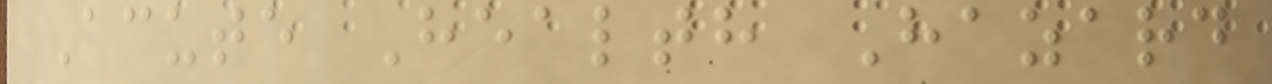Acute Health Hazard
